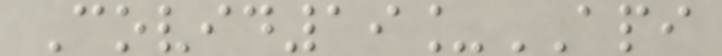Covid19_API
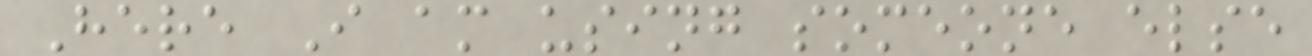Here I am using someone else
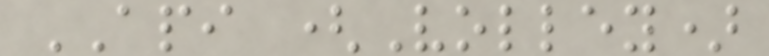API (Volley)
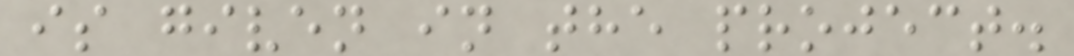is given in the project.
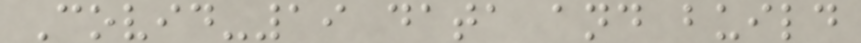Covid-19 data and build
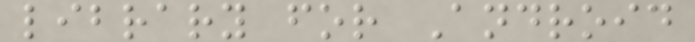library for Android
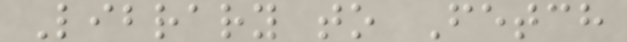Library to Fetch
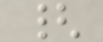{
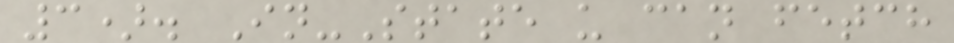3). In-State u can fetch
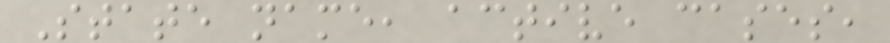State name, active cases,
